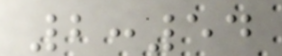2:54
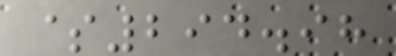$294.98
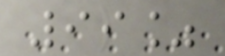99%
